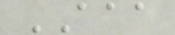AAA
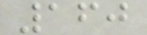160
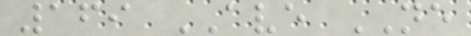169 AVE NE
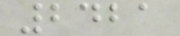2421
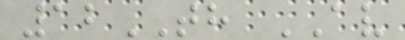12TH AV
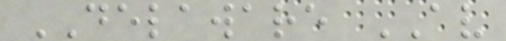DELAWARE AV
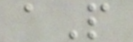aP
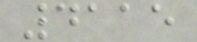4115
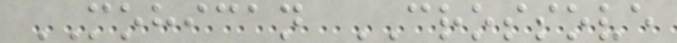MOHICAN CROSSOVE
